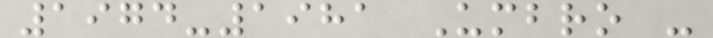1974-1981 Umbro -
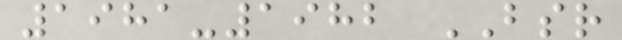1981-1982 BSR
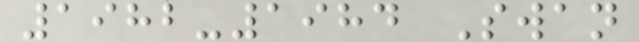1982-1984 Swan
